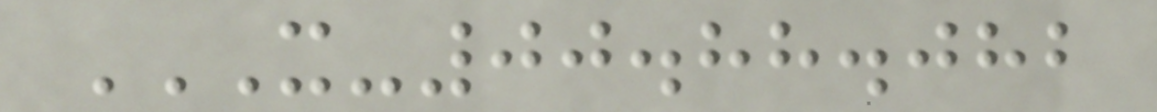X-00.88.082
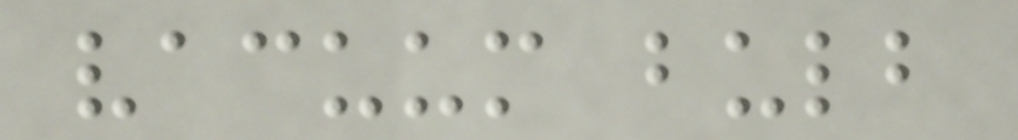vacuum bulb
